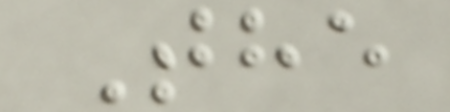The
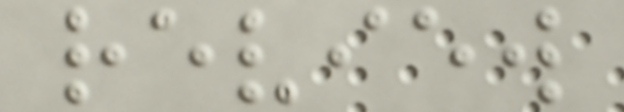review
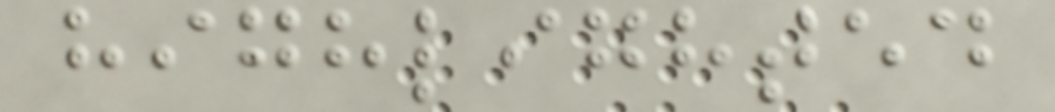highlighted
